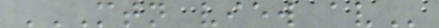MTN VIEW AV
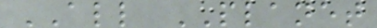ALL PLANET
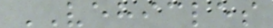VEHICLES
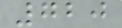720
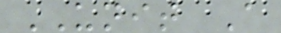UNIT A
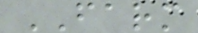FARM
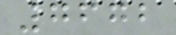7672
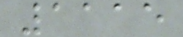1115
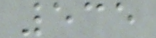535
